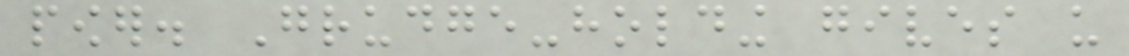power. Grudge-holding gives us
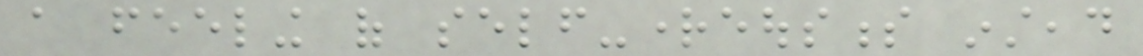a feeling of self-righteousness instead
